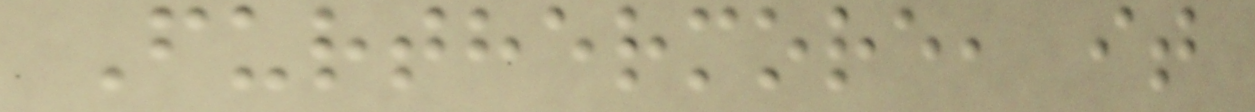Furthermore, it
